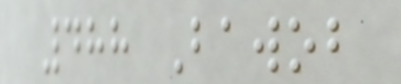488 Bawob
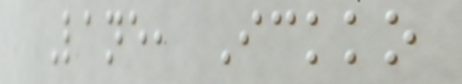Lane, Ickko
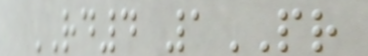RD4 1PR
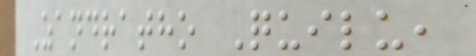Zandratho Quilu,
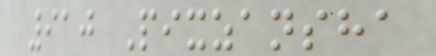910 Pixzansha
